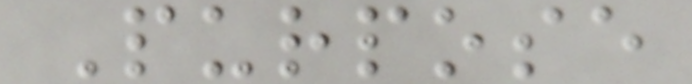Purpose
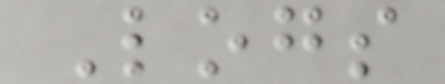Logs
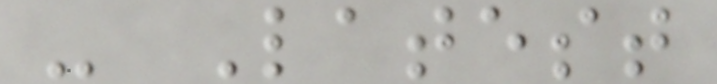- Latest
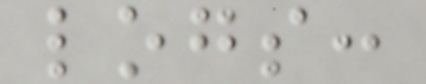logs:
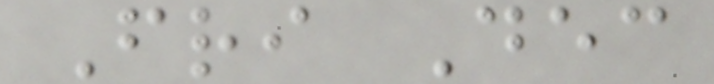Fri Dec
